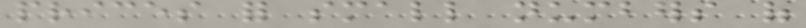prices for small numbers of
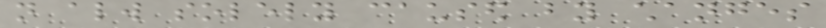not always solely caused by changes
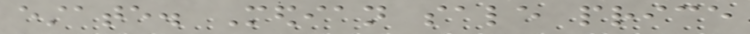estate. Median sale price
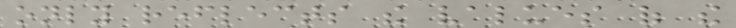only reflects the values of the
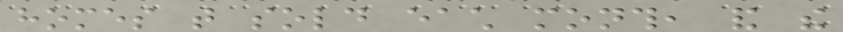homes that sold each month, and the
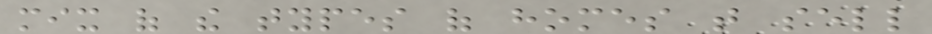mix of the types of homes that sell
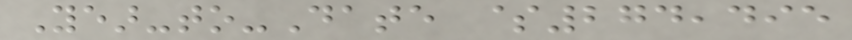Year-to-Date $274,495
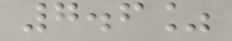7.6%
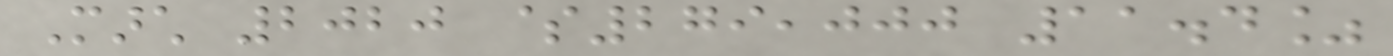March 2020 $279,000 11.4%
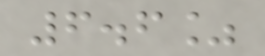6.6%
